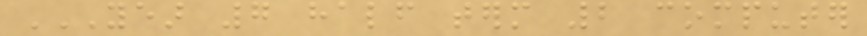YEAR 7 HALF TERM 2 COMPUTER
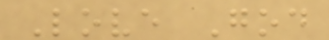Love God
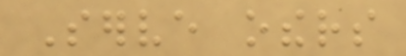Serve others
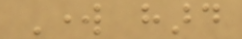Work hard
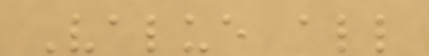Value all
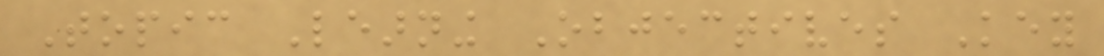Topic Learning Objectives Key
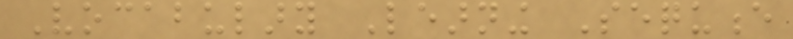Vocabulary Learning Sequence
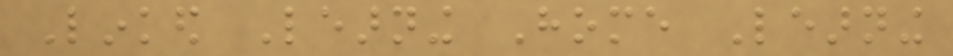Linked Learning Home Learning
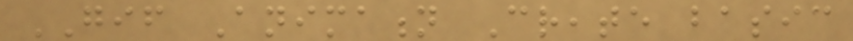GIF Animation Create basic
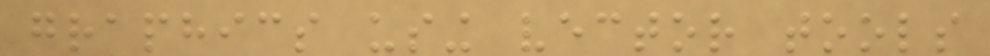graphics using vector tools
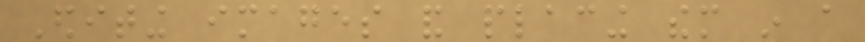Editing images and placing them in a
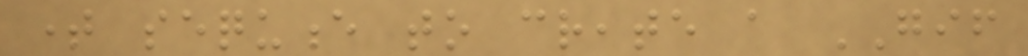time sequence to create a GIF
